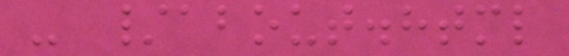- /about.html
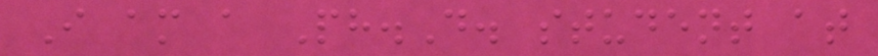I am a Ph.D. student at
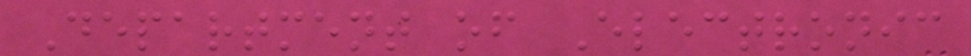Department of Electronic
